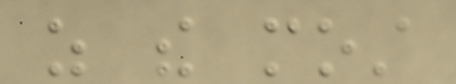as the most
